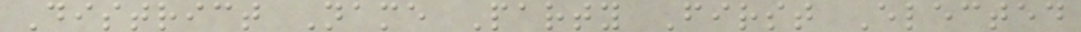District Name Party First Elected
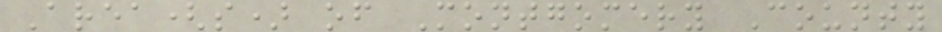Area(s) of Montgomery County
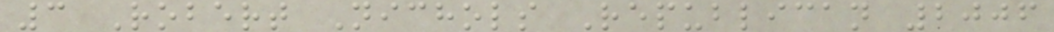3 Robert Nichols Republican 2006
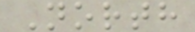North
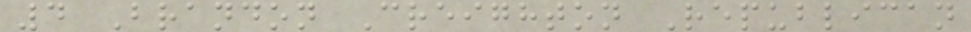4 Brandon Creighton Republican
